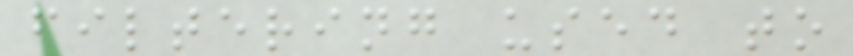filtering used to
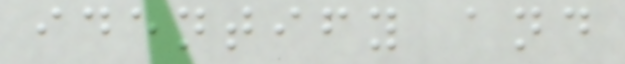identify and
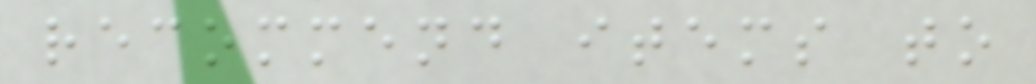recommend items to
